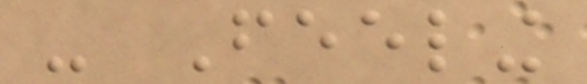- Feeling
